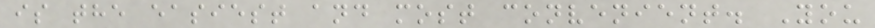is the easiest and most convenient. You
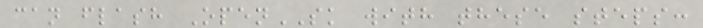can flash OpenSK with these steps:
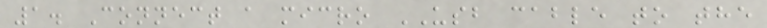1. Connect a micro USB cable to the
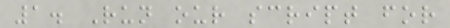1. Run our script for
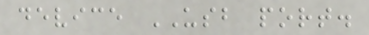device USB port.
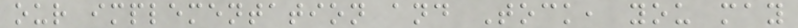our implementation and Tock, you may
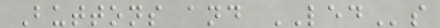Buttons and LEDs
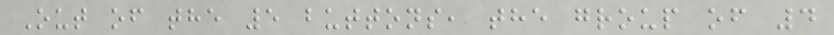Out of the 5 buttons, the group of 4
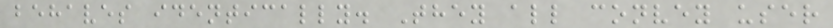behaves identically. They all convey user
